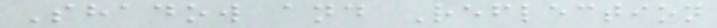Shadow and Reflection
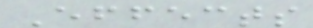Effects
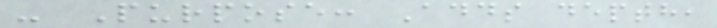- Purpose: Adds depth,
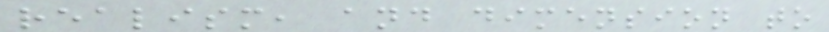realism, and dimension to
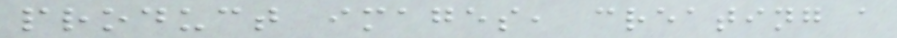product images, creating a
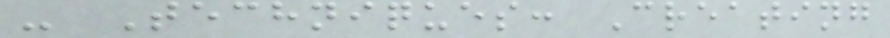- Techniques: Creating
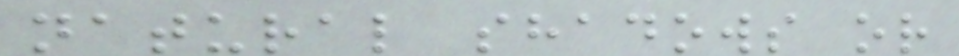natural shadows or
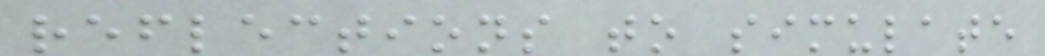reflections to simulate
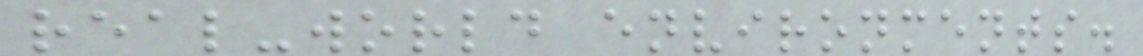real-world environments.
